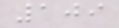109
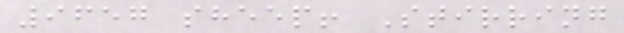9657 sheep! Stirring
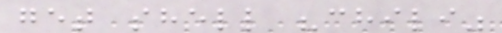get shell "chili"
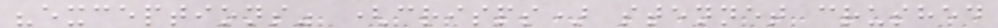"exceptions" (crisps) stennet crushed
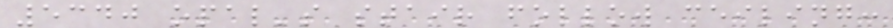5340 opal's stair follow ceiling:
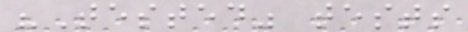"Tested" tests
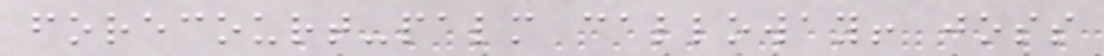forecourt-palm calloway! joss
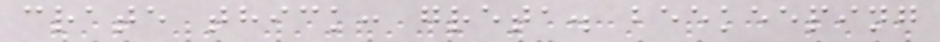crate thick: greta. beekeeping
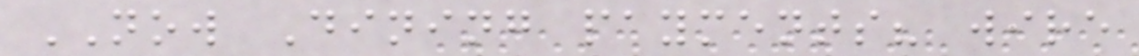NOW Dining payments? wire
